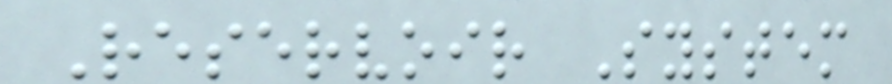Reservoir System
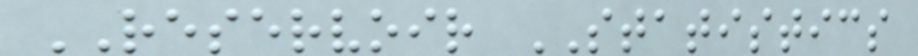RESERVOIR STATISTICS
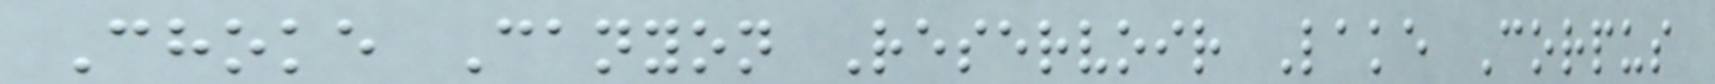Choke Canyon Reservoir Lake Corpus
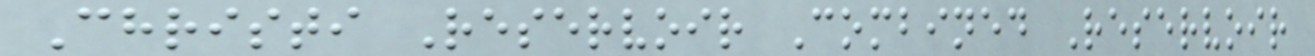Christi Reservoir Combined Reservoir
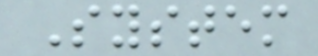System
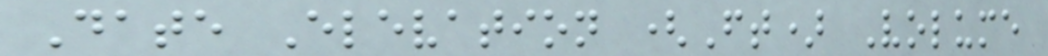Date Elevation (Ft) Volume
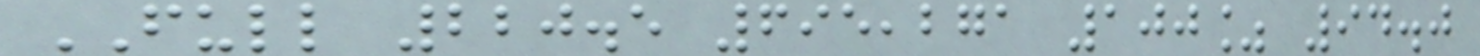FULL 220.5 695,271 100% 94.0
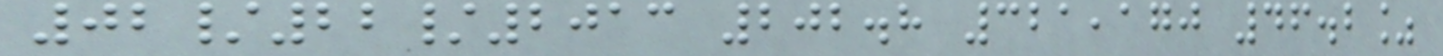02/22/2013 202.8 321,170 46.2%
